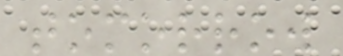tomorrow
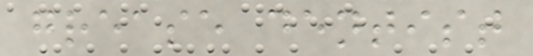grease dentist
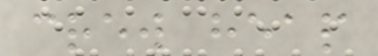crew heap
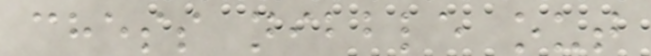chess nibble out
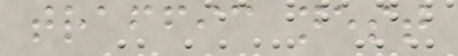traffic nest
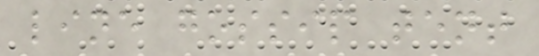line gossip tent
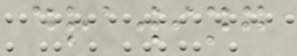drawing
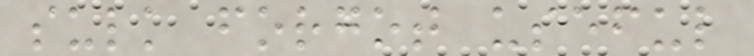sulk forgot useful
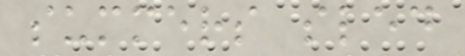summers sled
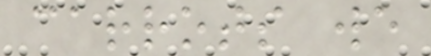carrots we
